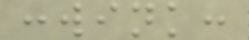:wink:
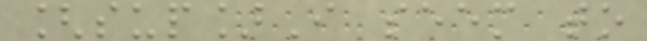[sup]I seem to
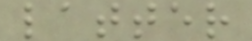latter
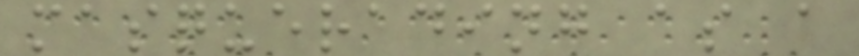masquerading as a
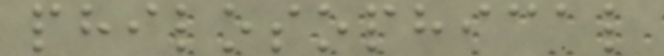philosophical
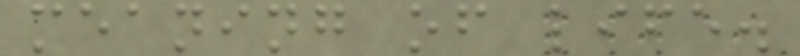meaning of life.
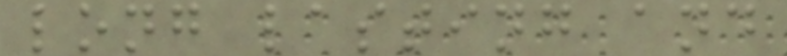long lasting and
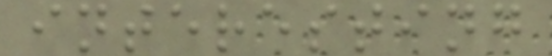interesting
